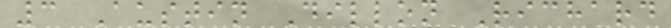3 Austin Dillon Richard
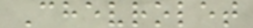Chevrolet
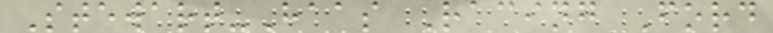Stewart-Haas Racing Ford
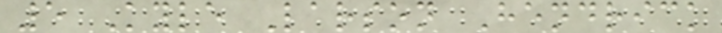5 Kyle Larson Hendrick
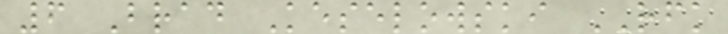6 Brad Keselowski RFK
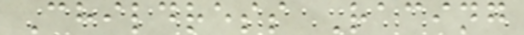Childress Racing
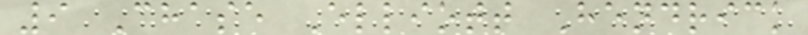9 Chase Elliott Hendrick
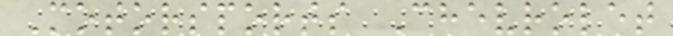Motorsports Chevrolet
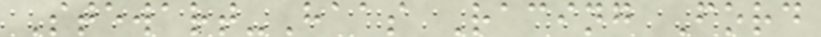Stewart-Haas Racing Ford
